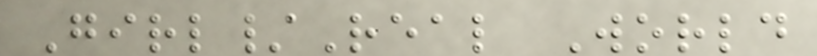Girl/Real World
